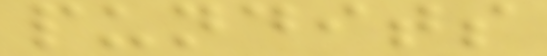pundits
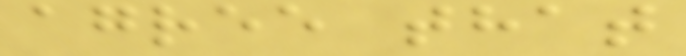agree that
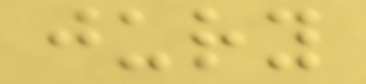jury
